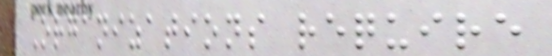Organizations require
